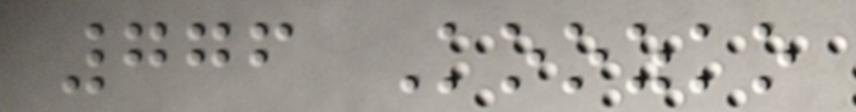776 Koozko
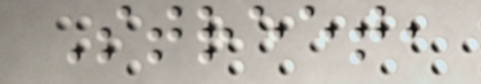Street,
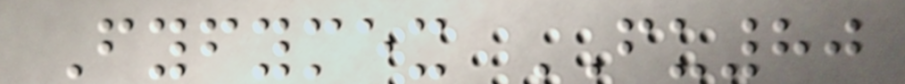Fyfymex FU80
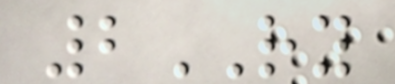2RY
